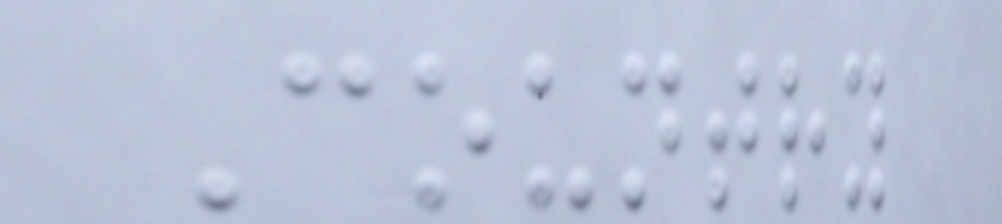Country
